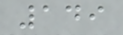149
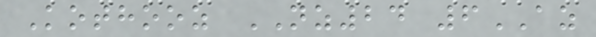Kothooz NZ24 6AZ
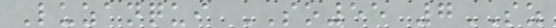Luzanqui SO55 7SZ
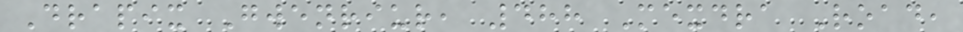Drapix Gwenriur, 488 Mexdra Road,
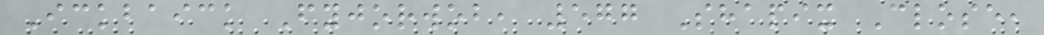Ickbaick Fyjorwob, 577 Shapix Close,
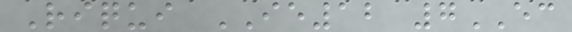Riqui IE12 7EC
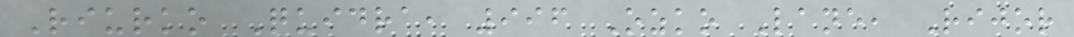Riurko Quidra, 996 Ozko Lane, Rijor
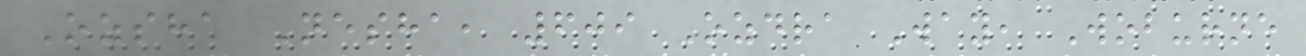Ozsha Nesha, 609 Ozdra Way, Woburne
